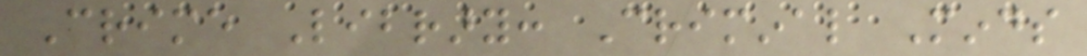Crime Library: Criminal Minds
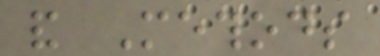and Methods
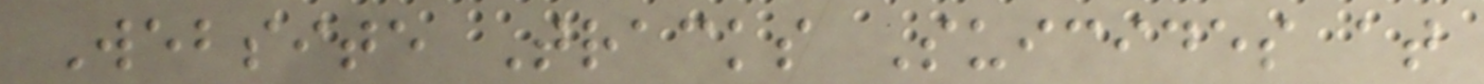Website Tracks Suicides at
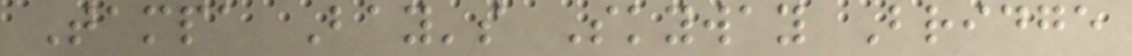Tampa Bay's Skyway Bridge
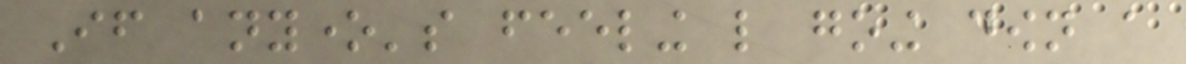If anyone's feeling like going down a
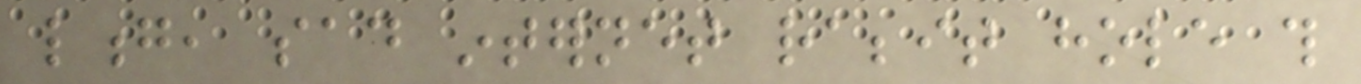long, sad internet rabbit hole this
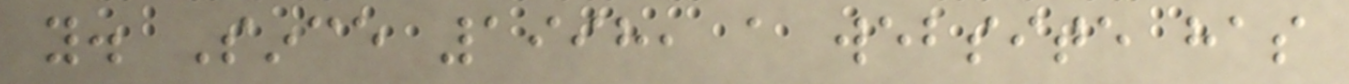you. Since 1998, a website has
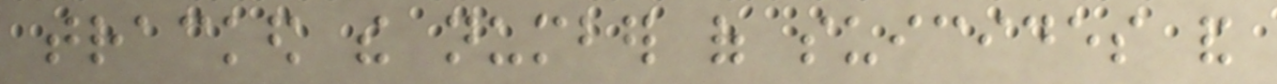tracked the number of suicides and
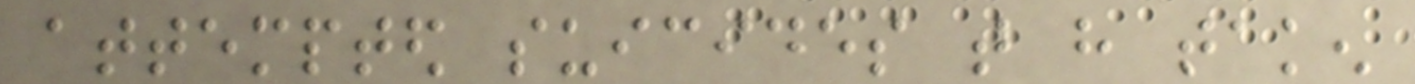attempted suicides that have taken
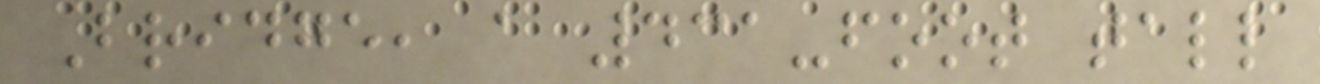Bridge, a 431-foot tall
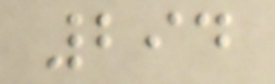294
